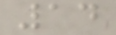14
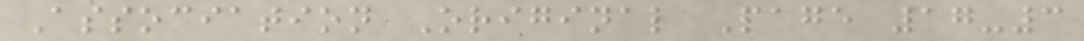Association Original Page 17-3
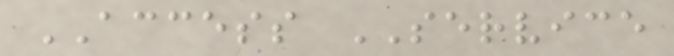ACCESS SERVICE
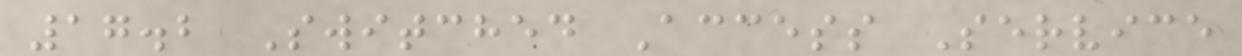17.2 Switched Access Service
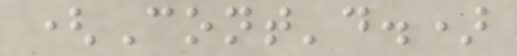(Cont'd.)
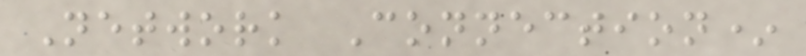Network Connection*
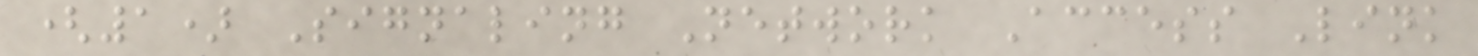(1) Signaling Network Access Link
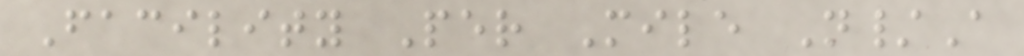Facility Per Mile N/A
